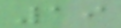19
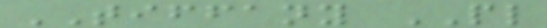TIFFANY PL
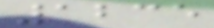1235
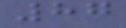87
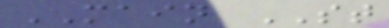MAIN ST
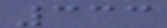333
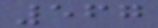567
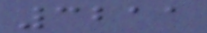3211
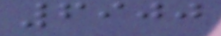6900
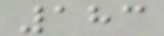183
